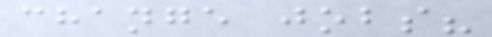change jobs?
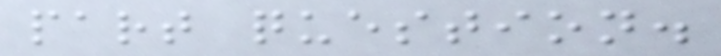part question.
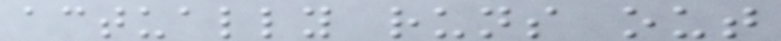actually runs out
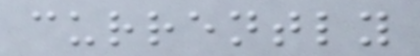currently
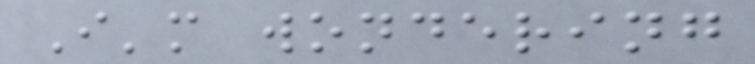I'm wondering
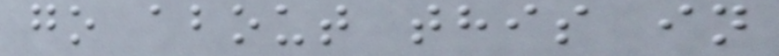go about this in
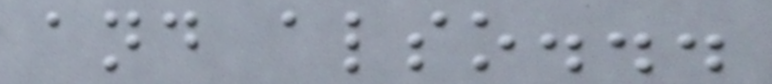and also...
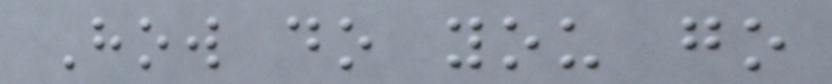How do you go
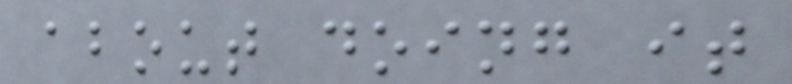about doing it
